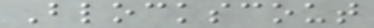Blockscout
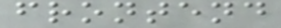frontend
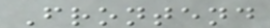Frontend
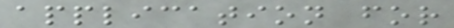application for
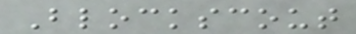Blockscout
